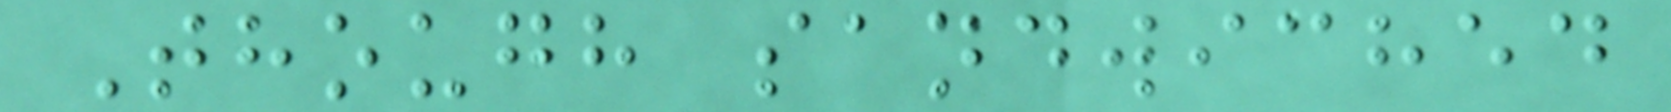Though sandwiched
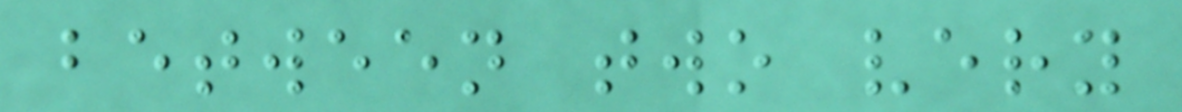between two very
